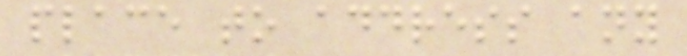place to address any
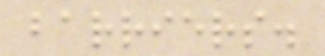barriers.
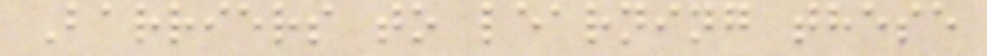Barriers to learning these
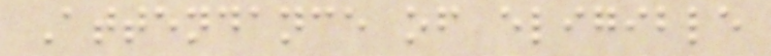Attendance of eligible
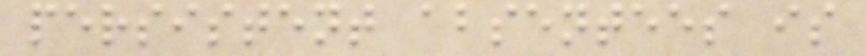persistent absentees is
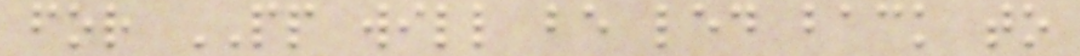for PP will be led back to
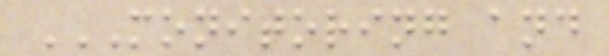MONITORING AND
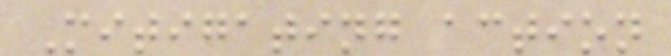Mitigating action
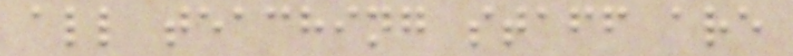all teaching staff are
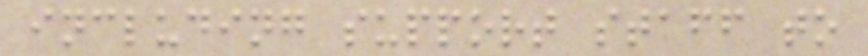including support staff to
